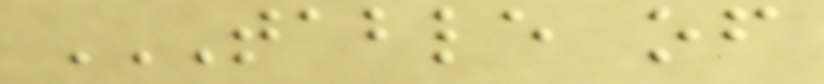TABLE OF
